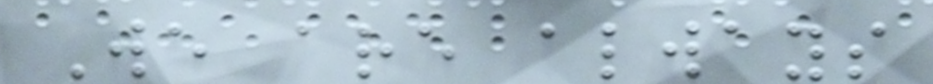We are always
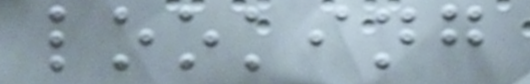looking
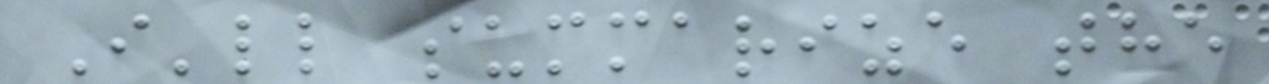I'll summarize the
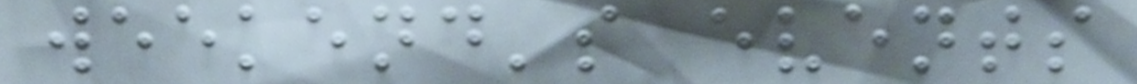weekend's events
